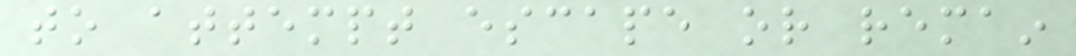to attempt escape or remain
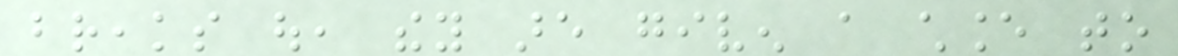breaks out, they are given a chance to
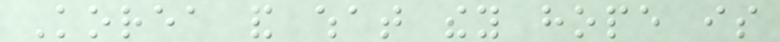Korea and what they hope is
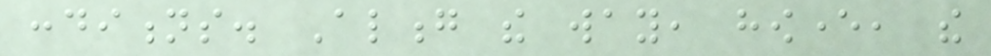conditions. Along the way, however, the
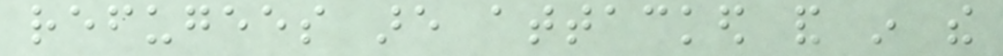refugees are attacked and in the
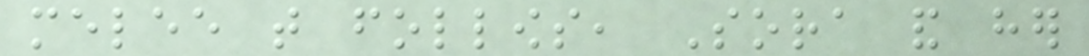melee that follows, Sora and her
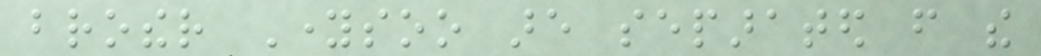brother Youngsoo are separated from the
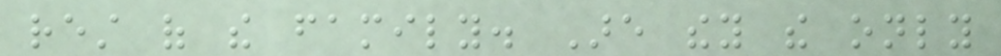rest of the family. Are they the only
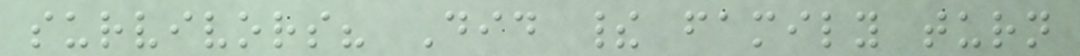survivors? Did their family turn
